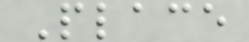Place
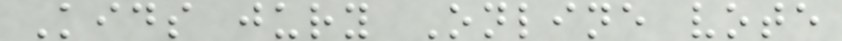Kids jury Online vote
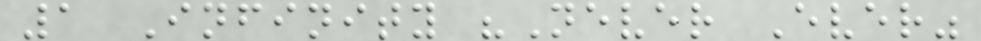1 Infinity "Never Ever"
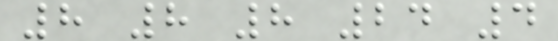8 8 8 24 4
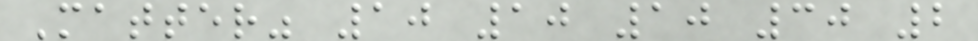Matter" 10 10 10 30 2
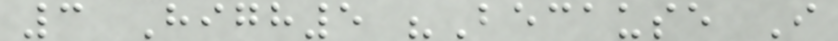3 High5 "Because I
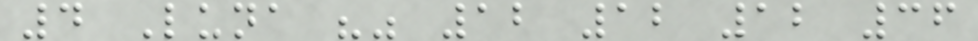4 Luna "" 12 12 12 36
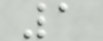1
